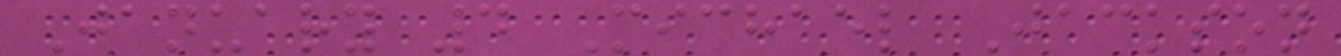January 4 Michael Jackson
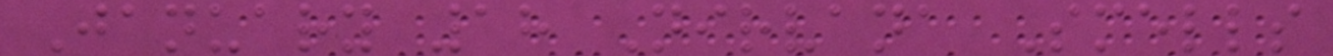January 18 Nirvana Smells
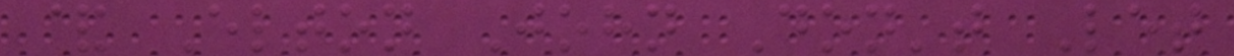& Elton John Don't Let
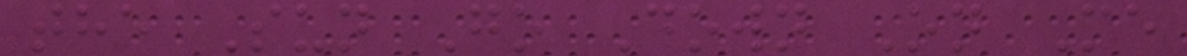the Sun Go Down On Me
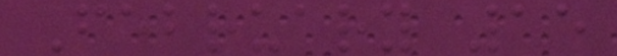February 15
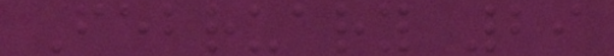February 29
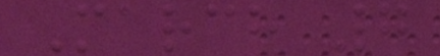March 7
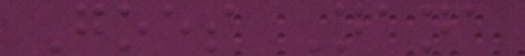Goes Nana
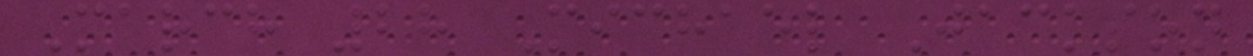March 28 Michael Jackson
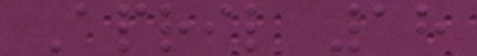April 18
